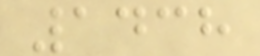1438
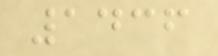1436
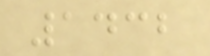1432
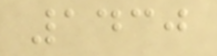1430
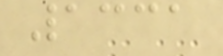1331
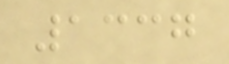1337
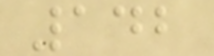142
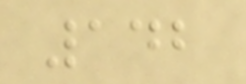142
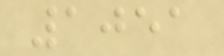1051
